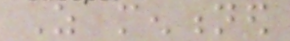As mentioned
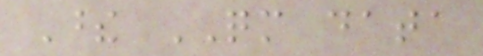These QM data
